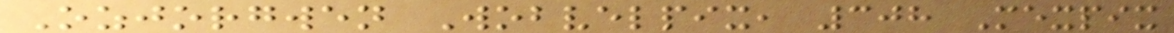Ozjorgwen Wobvelpix, 308 Mexpix
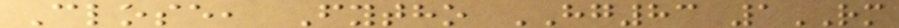Close, Fytho HG83 1RM
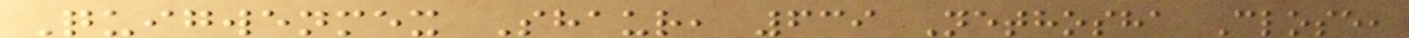Quigwenmex Shaur, 639 Nethosha Close,
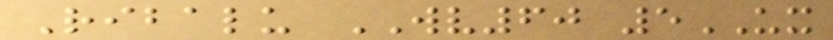Ribalu WV60 5UX
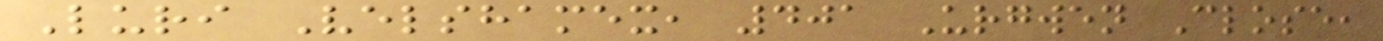Luri Velshamex, 401 Urgwen Close,
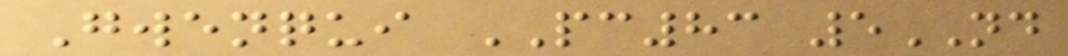Gwenqui PC83 5ND
